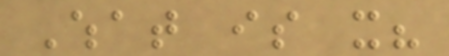What is it?
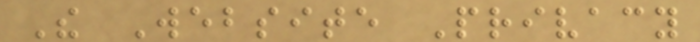The Website Privacy
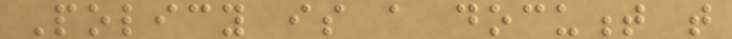Policy is a document that
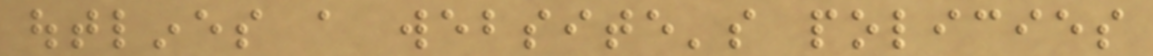outlines a website's policies
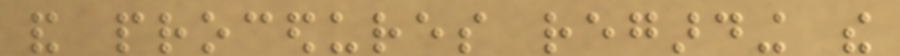and procedures regarding the
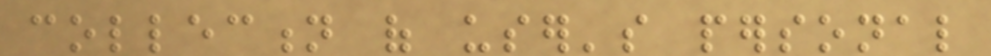collection of user's personal
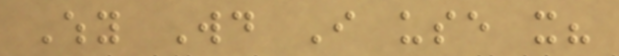Why Would I use it?
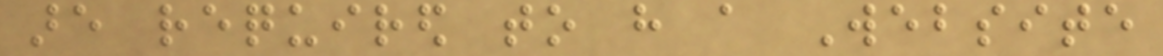are required to have a Website
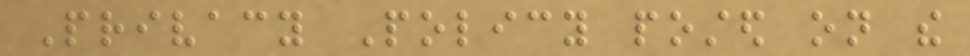Privacy Policy posted on the
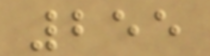255
